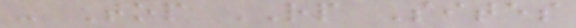- Top RP Sites
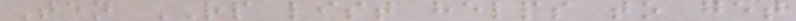Ten RP list helps to get
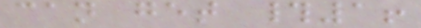can get #1!
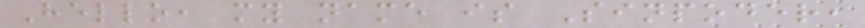Hello, my name is Sinpoder,
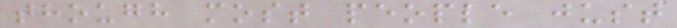though most people just
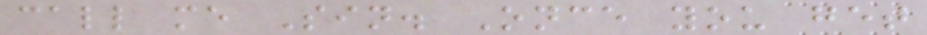call me Sin. Once you get
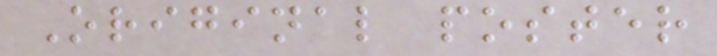Original poster
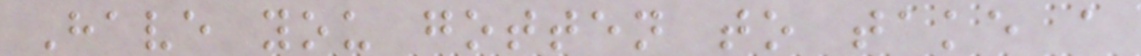Have you gotten to take a
